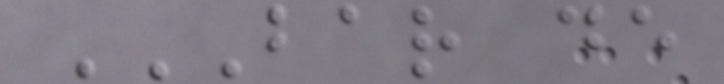BAR DE
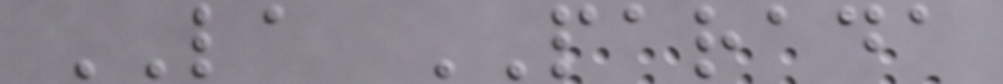LA PARADA
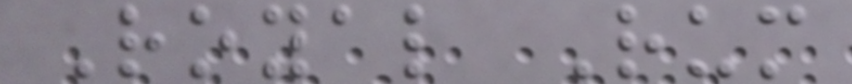Royal Rum
